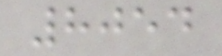8054
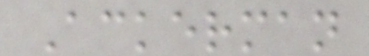Ackerman
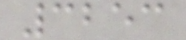3253
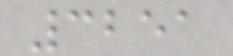3251
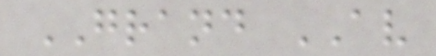GRAND AV
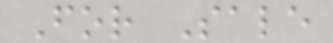For Sale
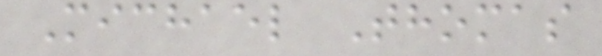Michael Thomas
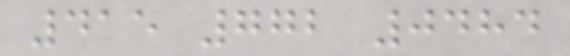415 772 0484
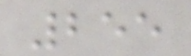255
